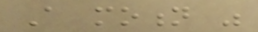A motion was
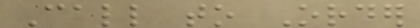Call to Order
